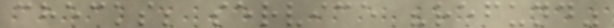checks; service "refund"
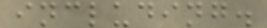including.
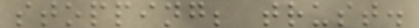stopping; trust.
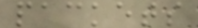packets
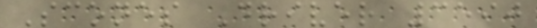Scones Driver 3590
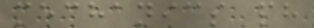mechanics ph
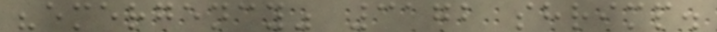"emergency" 3172 shrimp.
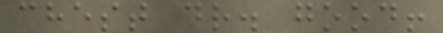chest dr. good!
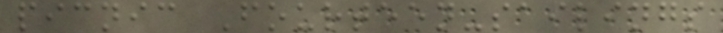picnic Fourteen-sailings
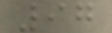97
